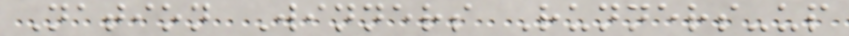Nation Winners Runners-up
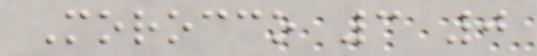Morocco 3 0
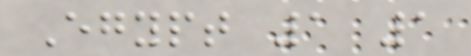Egypt 1 1
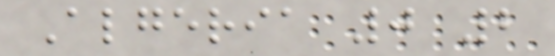Algeria 0 2
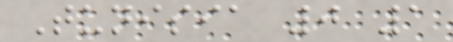Tunisia 0 1
